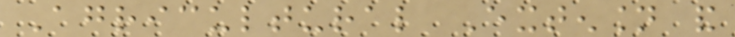Agricultural Extension and
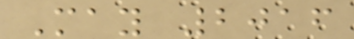May 2016
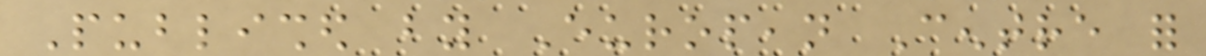Published by European Centre for
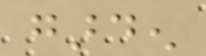garden
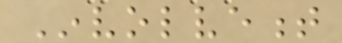Involvement
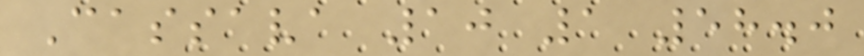Cassava 10 1 58.0
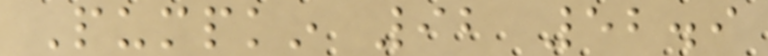Pumpkin 92 52.9
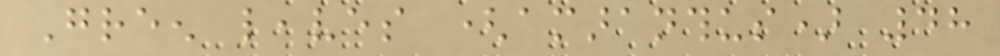Green leaves (amaranthus) 48
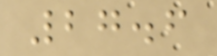27.6
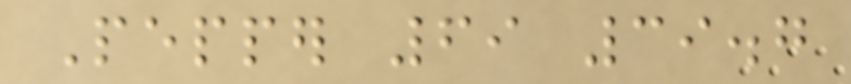Pepper 69 39.7
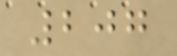207
